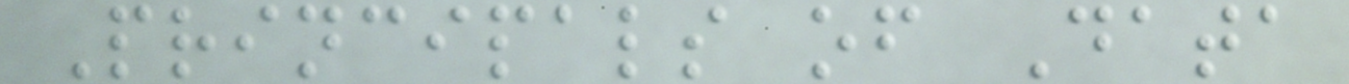Principals of Data
